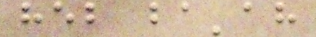heb ba'ah
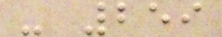- 259
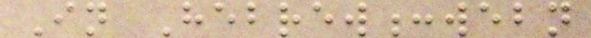In Hebrew:webn
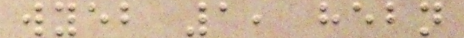wyeb 1, hebn
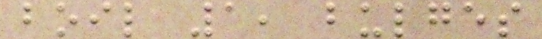boil 1, bulges
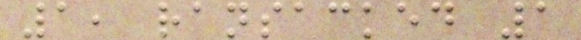1, ransacked 1
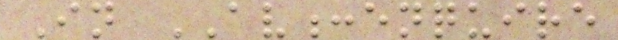In AV:enquire
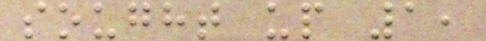sought up 1,
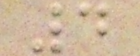4
